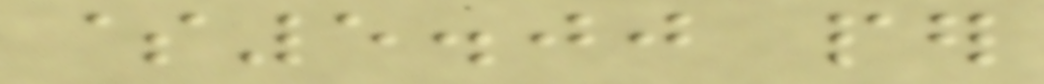$5.00 per
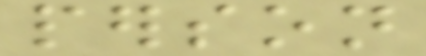person
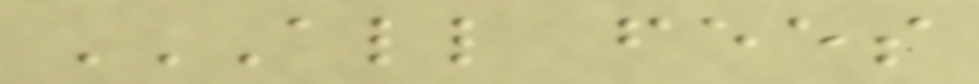ALL FEES
